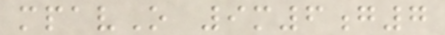mpavO 9m6g7
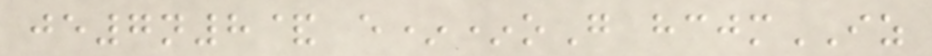je7n8& e**oG hcjmIZ
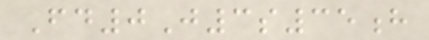Fd0J3s35h
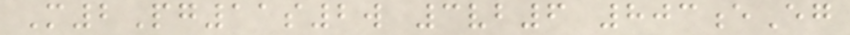M2Pg11s2w 3vb6 803eEg
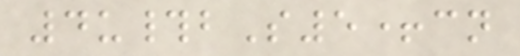4u#bS5+cn
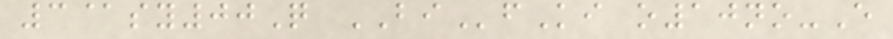3@sy00Q BIfKi o10no-E
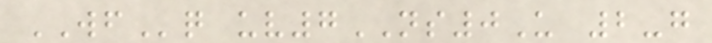WFq uv7NS0U 2-g
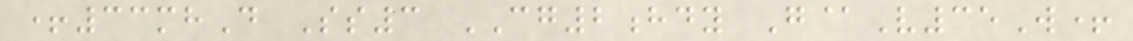+33mhD Ss3 CG2hdy G@V35W+
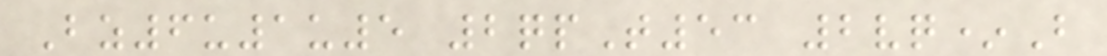Bz6u1u5 2qpT53 2vq*B
